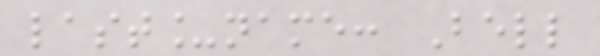last_name: Bell
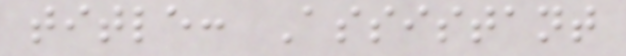title: Assistant
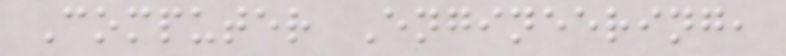Computer Engineering,
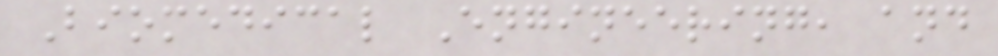Biomedical Engineering, and
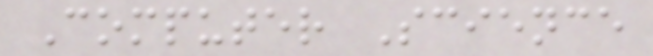Computer Science
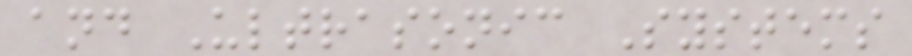and Ultrasonic Systems
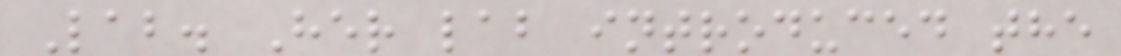Lab. Her lab introduced the
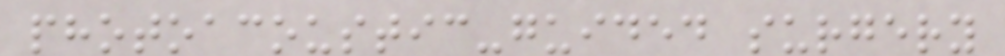photoacoustic-guided surgery
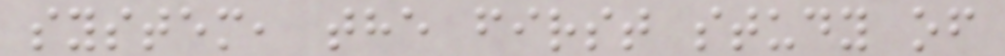system, the first study of
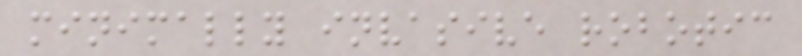minimally invasive robotic
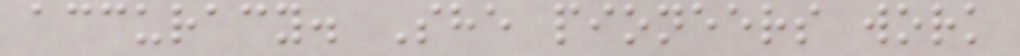accuracy. She pioneers work
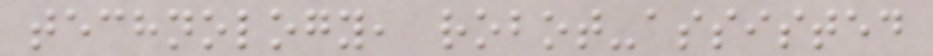technology, robot-assisted
